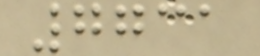7731
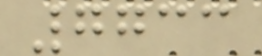7733
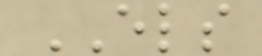ELS
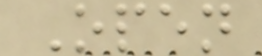Open
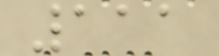111
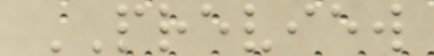PREVIEW
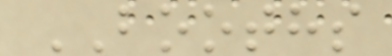BOOTHS
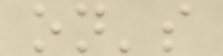on's
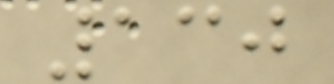130
